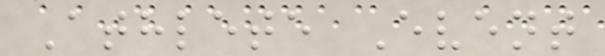Athlete Event
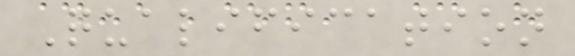Qualification
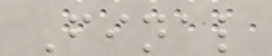Final
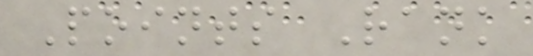Points Rank
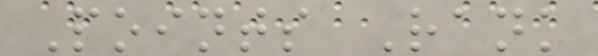Points Rank
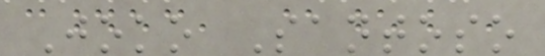Joko Santoso
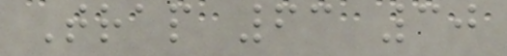Trap 63 30
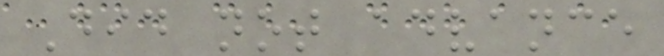Did not advance
